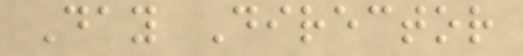Day Director
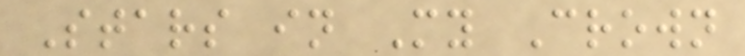Stars in My Crown
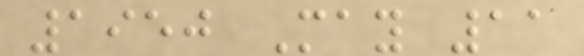1950 May 11
